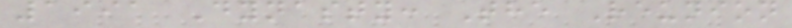1991 Dynasty: The Reunion
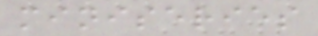miniseries
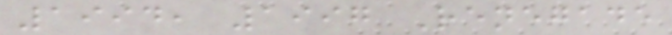1994, 1997 Renegade
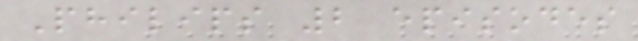Philips 2 episodes
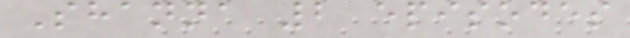Shanna 2 episodes
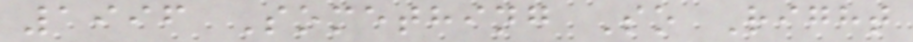1996 Something So Right
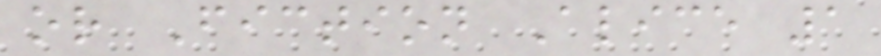or Fiction Alice 1
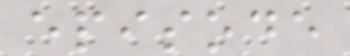episode
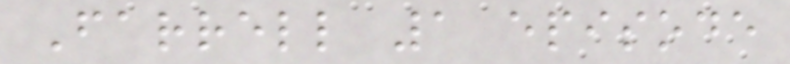Farrell 1 episode
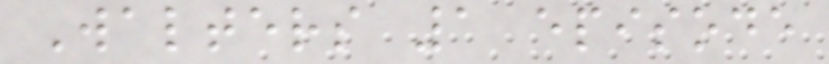Walters 1 episode
